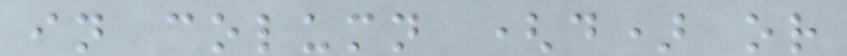in column (d) or
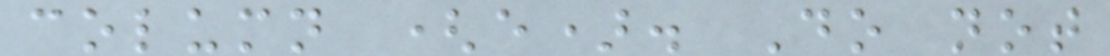column (e). Do not
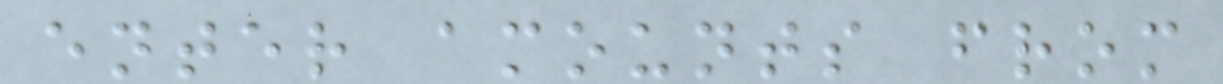enter amounts from
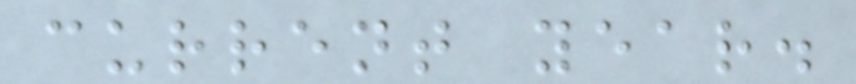current year.
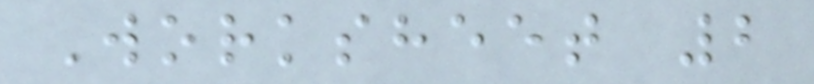Worksheet 2
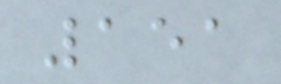151
